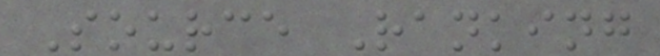Source Ranking
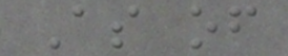As of
